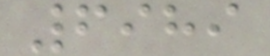6989
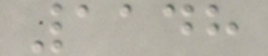1148
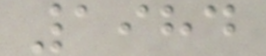1984
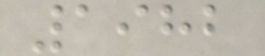1982
